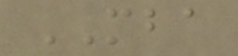MBA
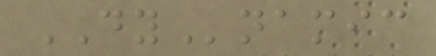DYnamic
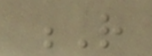R
